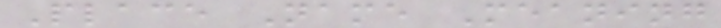Place Name Meaning
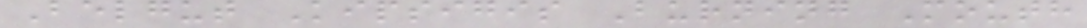Belgut Kipsigis Burning Mouth
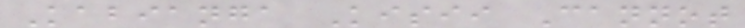Kabianga Kisii Cannot
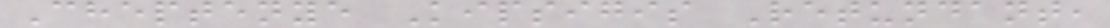Cheptenye Kipsigis Retundant,
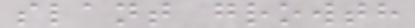slant growth
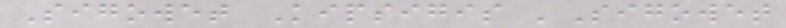Sigowet Kipsigis 'Sigowet
